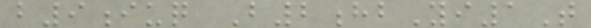b9iuq B2hbYi1T
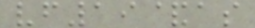vf19&as
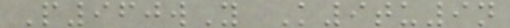P960wY K9tu9n
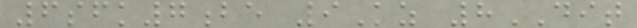6sfk7be 9Kz 8DIT
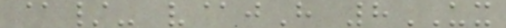@/- v@jH 8UX
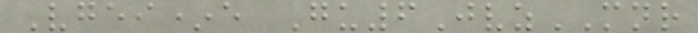Vgei*e Gu6JvzMNR
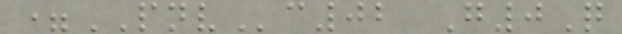=PNVc02 G0Q
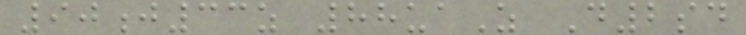90j33z 88uaZ D2sd
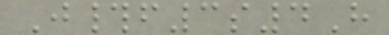J#f3s4H
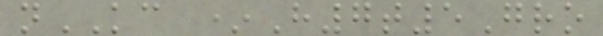nKC *H7t5Gro
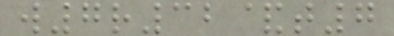w7r32&t7
